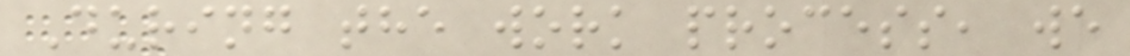During the work process, we
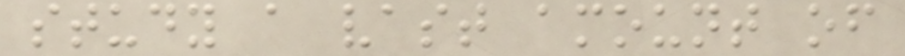study a vast amount of
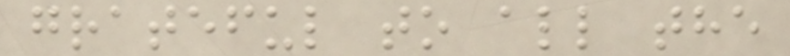grateful to all the
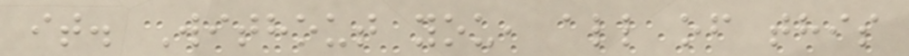it. Without you, all of this
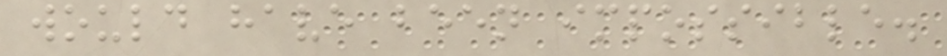would have been impossible.
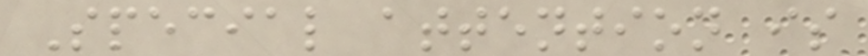Special attention is
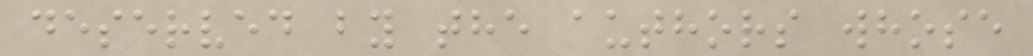deserved by the authors whose
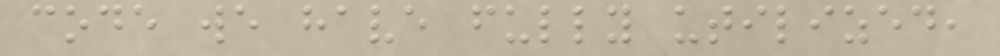code we have fully utilized,
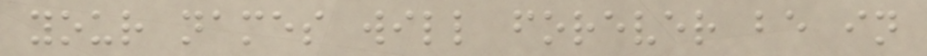your names will forever be in
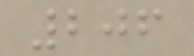206
